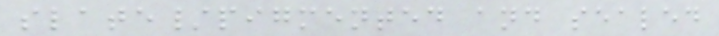slate/pigmented and sealed
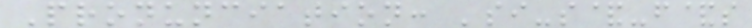Pronunciation: 'si-s&-f&s
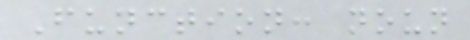Function: noun
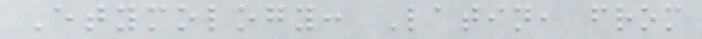Etymology: Latin, from
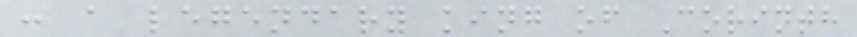: a legendary king of Corinth
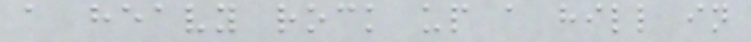a heavy rock up a hill in
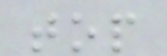top
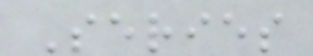Series
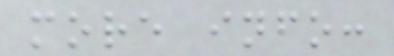more info:
